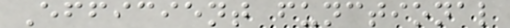Efficient functional
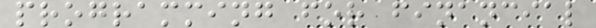programming for financial
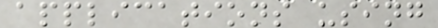applications using
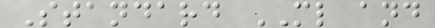Standard ML and
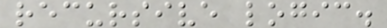recursive logic.
